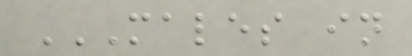MALES IN
